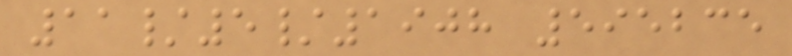11/5/1908 595235
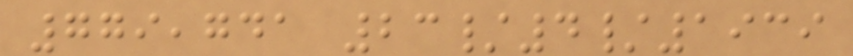779,741 23/4/1939
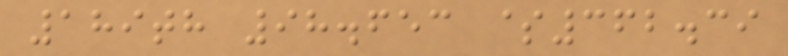189th 98.653 $362.39
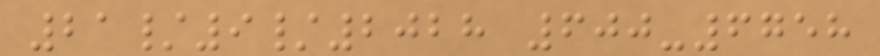21/9/2028 600-6758
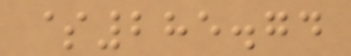$285.74
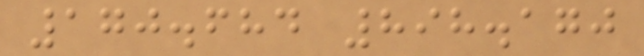170.684 898.170
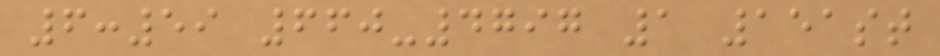6:59 660-4797 1 151st
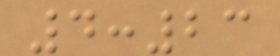4:23
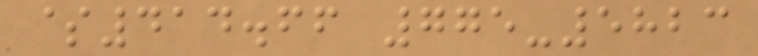$414.66 775-5823
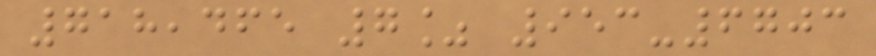718,465 7% 953-6703
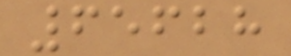65628
